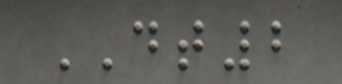DT2
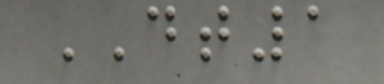DT1
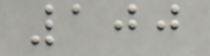100
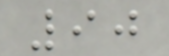90
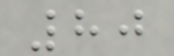80
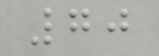70
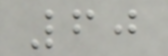60
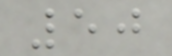50
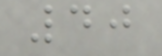40
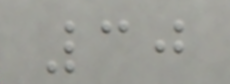30
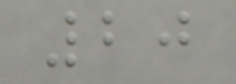20
